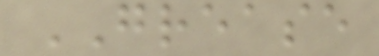GREASE
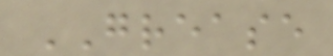GREASE
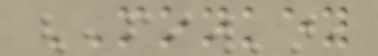MONKEY
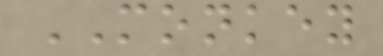MONKEY
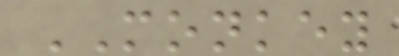MONKEY
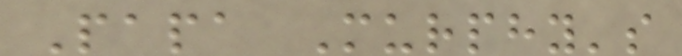Papa Murphy's
